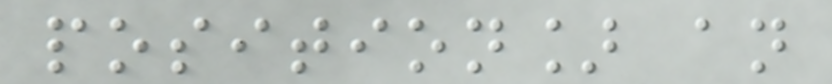position] an
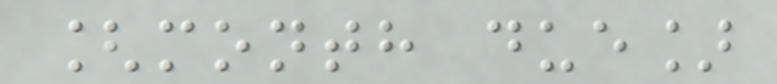[month due]
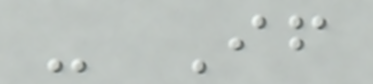- If
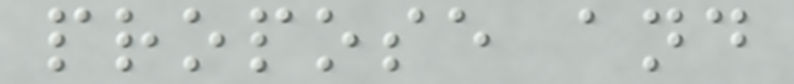propose and
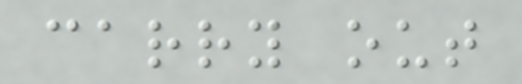carry out
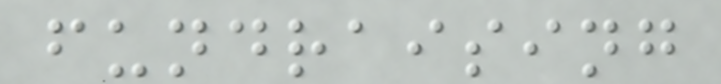fundraising
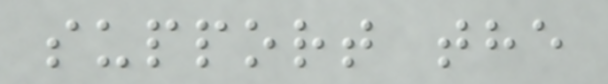support the
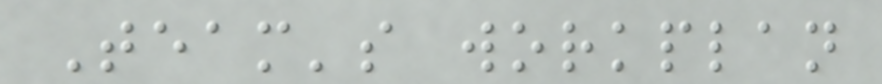Team's workplan
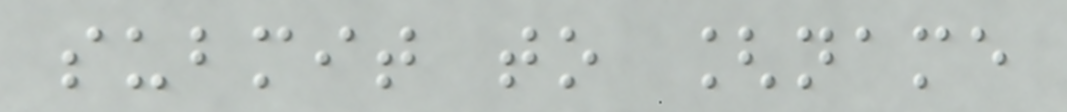submit to [name
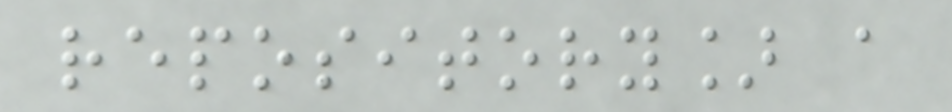repository] a
